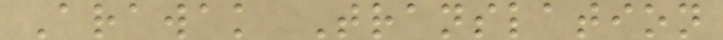Arawak Translation
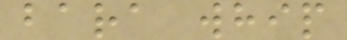bara whip
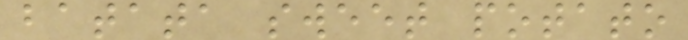batata sweet potato
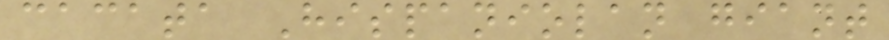cacata Hispaniolan giant
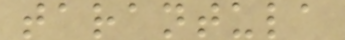tarantula
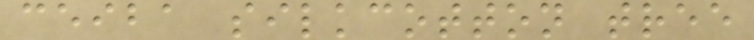ceiba silkcotton tree
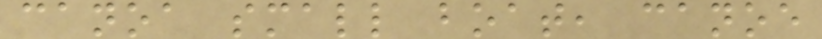canoa small boat, canoe
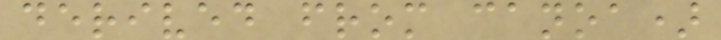derived from canoa)
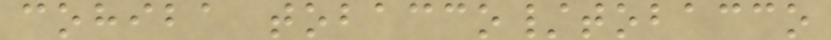cohiba tobacco/tobacco
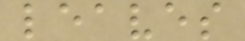leaves
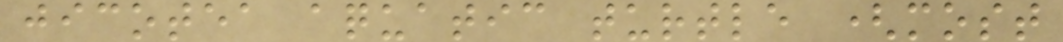jicotea aquatic turtle (most
